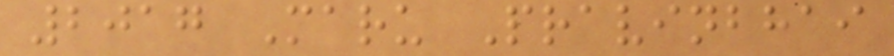2017 Maru Pravinbhai
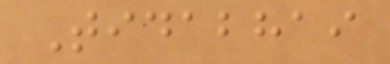Tidabhai
